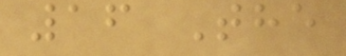16 The
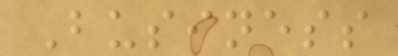Business
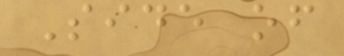Side of
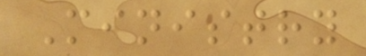Ministry
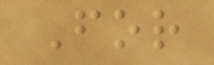For
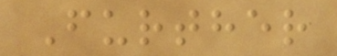Further
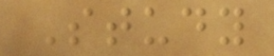Study
